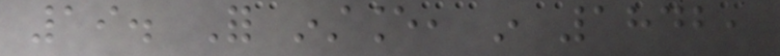19. For instance, in 1842,
